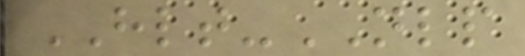HLT-NLP
